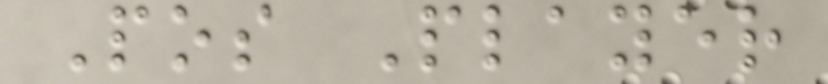Pos Player
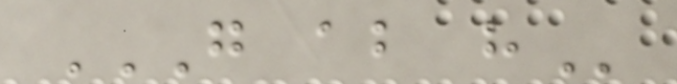G AB H
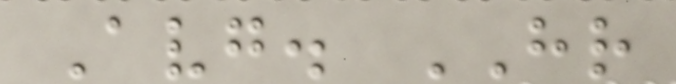Avg. HR
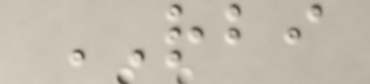RBI
